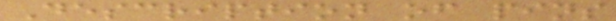Description of pins
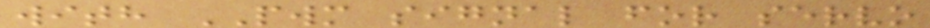with PWM signal for servo
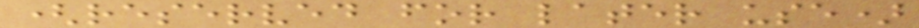(reserved for later use)
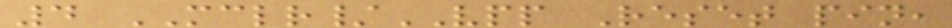4 MCLR/VPP Reset pin,
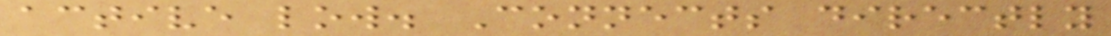active low. Connects directly
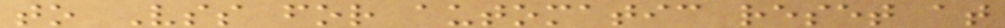to Vss for automatic reset at
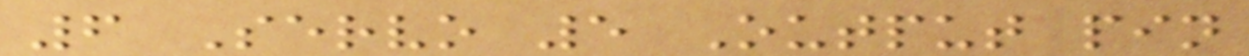6 Servo 5 Output pin
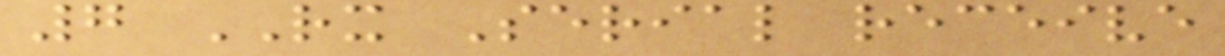7 RX Serial receive
